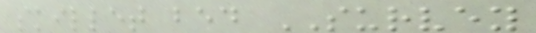skillet bed SURVEY
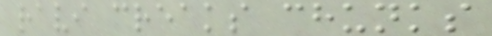ravi creaks chunks
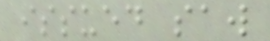issued saw
